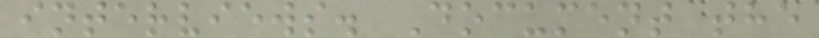interviews. Document the
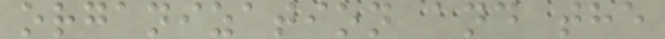organization and the
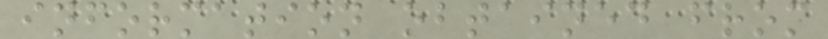information obtained from
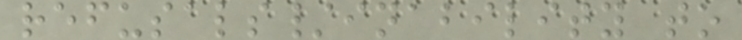refusals/inability to
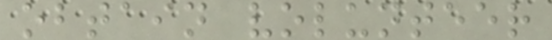obtain volunteer
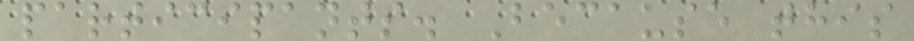participants. Because this
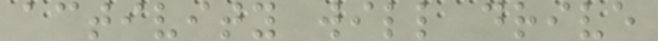activity will drive
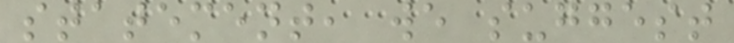statement, we suggest
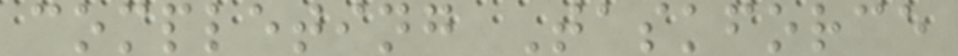completing Taskforce
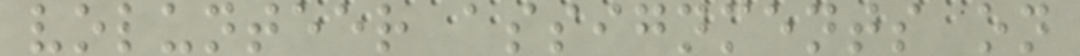volunteer assignments on
